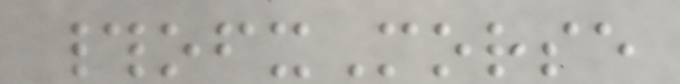#ofxMorse
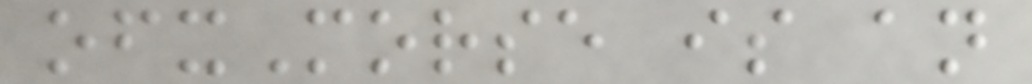ofxMorse is an
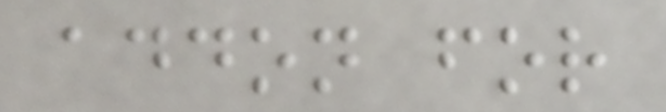addon for
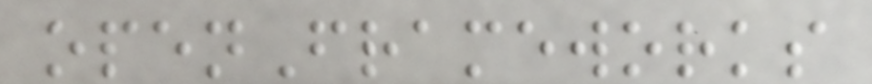openFrameworks
